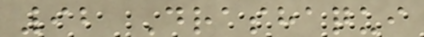92 Drashaqui
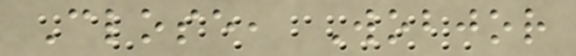Close, Wobjor
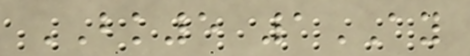BK5 1AY
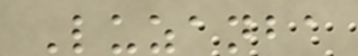Luzanba
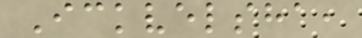Ickvelsha,
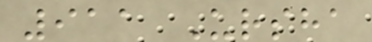911 Ursha
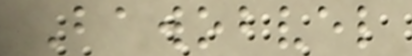Bawobvel
